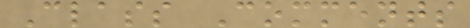Class Comments
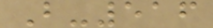B-516
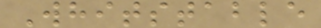Whitstable
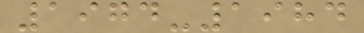1974-1984
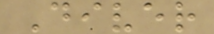Diver
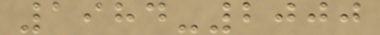1984-2000
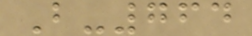B-764
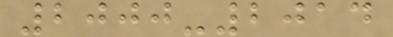2000-2014
